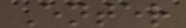Enter
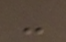-
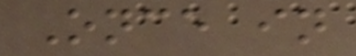Once in
